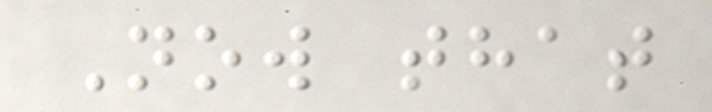Now that
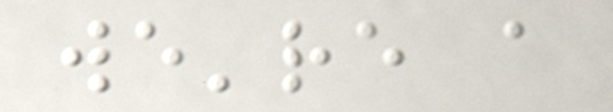we're a
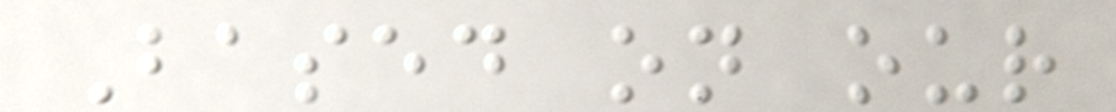Based on our
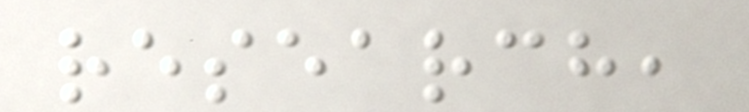research,
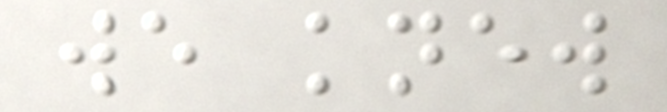we knew
